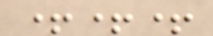+++
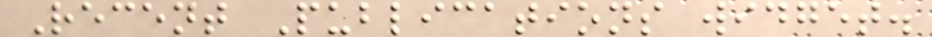Recent Publications widget.
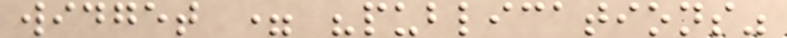widget = "publications"
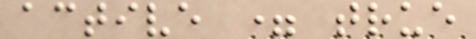active = true
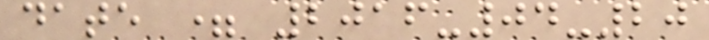date = 2016-04-20
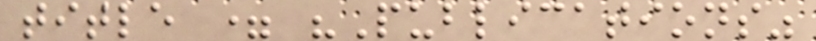title = "Publications"
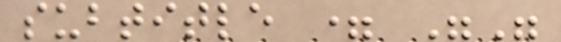subtitle = ""
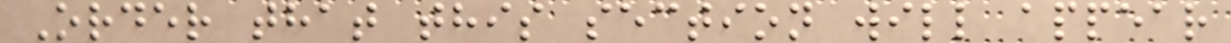Order that this section will appear
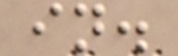in.
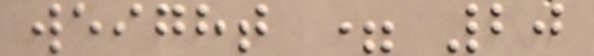weight = 20
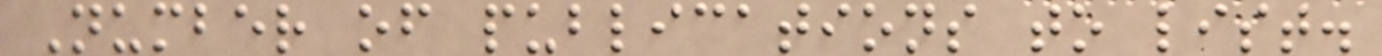Number of publications to list.
